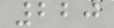220
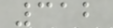312
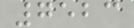7523
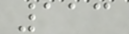113
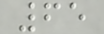65
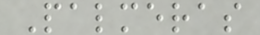Palmeras
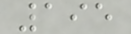195
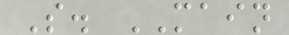S. MAIN
